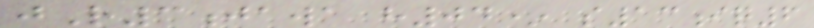jR3jawa h04* s13iq6
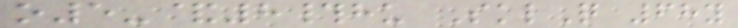o5-&8#hu SklQ 68y
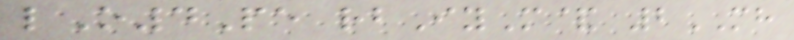lO4Pe rbIyM& 2MH
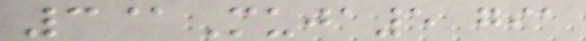3@Muja5 gia
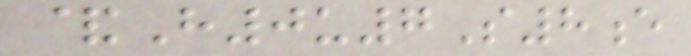&H0u7S8e
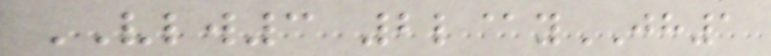VLW3 2l@yJH1
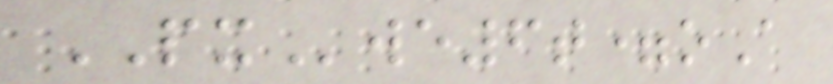PXwe6t=oA
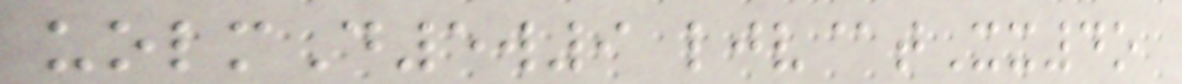uolmD5w9 ljv@tXx4o
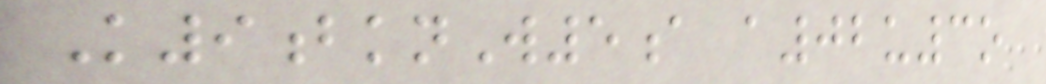K9bknW5a a02u3o
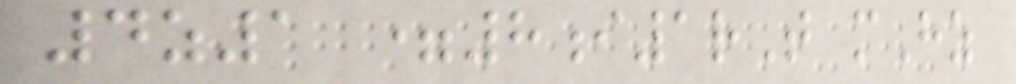4z1 =8i1rT mHz
